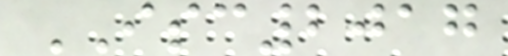ISC2017
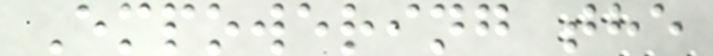Empowering the
